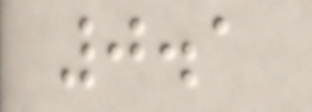0.1
